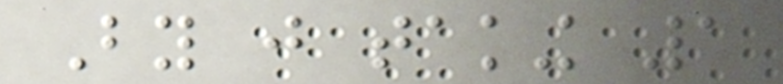By just taking 1
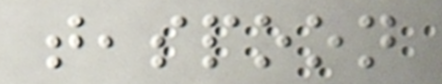teaspoon
